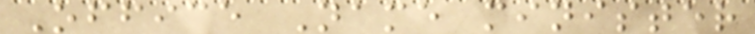Office Name minister
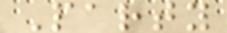Party
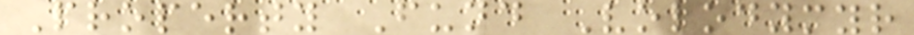Property Fund Volodymyr
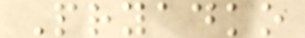Pryadko
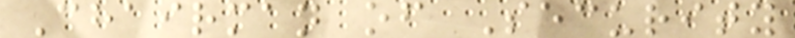Chairman of Security
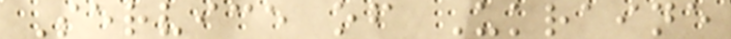Service of Ukraine
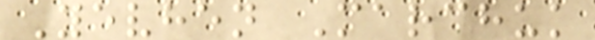Yevhen Marchuk
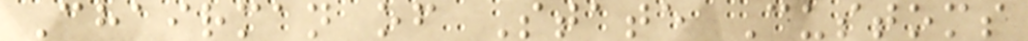Chairman of State Customs
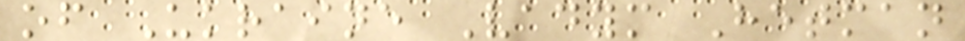of Ukraine Vadym Hetman
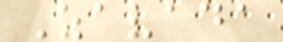Zavada
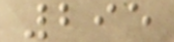295
